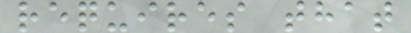requires that
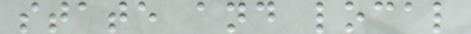state and local
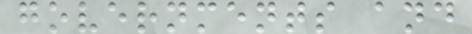governments and
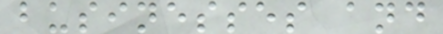businesses and
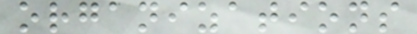organizations
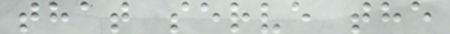that serve the
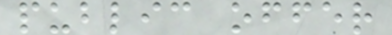public offer
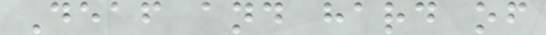Deaf and hard of
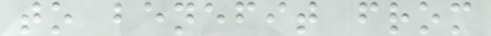to benefit from
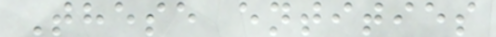These entities
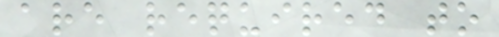are required to
